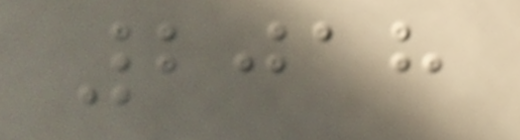2018
